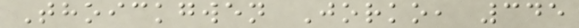Thoickgwen Jorko, 345
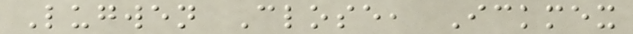Lugwen Close, Ickmex
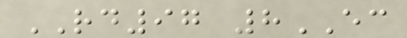RD97 8EC
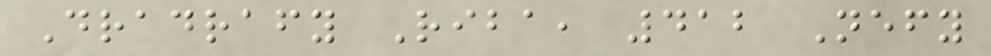Dradrafy Riba, 412 Nefy
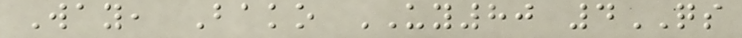Way, Bako UY80 4QS
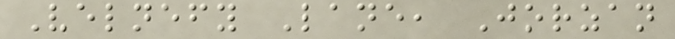Velnefy Lane, Jorzan
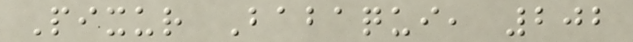Pixur Babaqui, 202
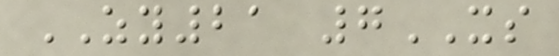ZY21 7XS
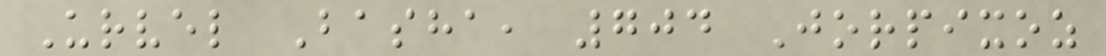Urvel Basha, 704 Jorpixoz
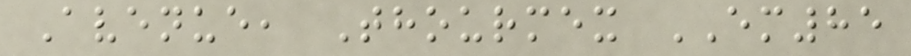Avenue, Thourmex EM85
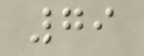79
